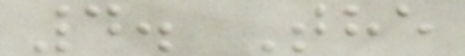4. The
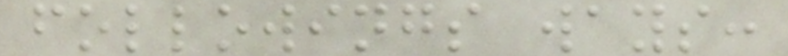followings ways:
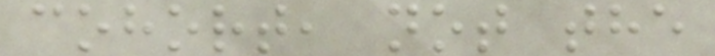cohort, not the
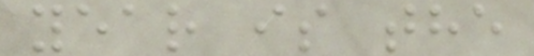year is the
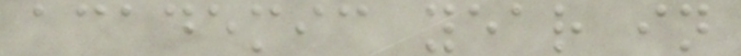academic year in
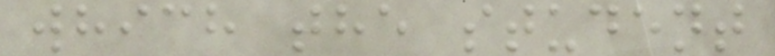which the student
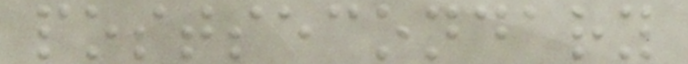postsecondary
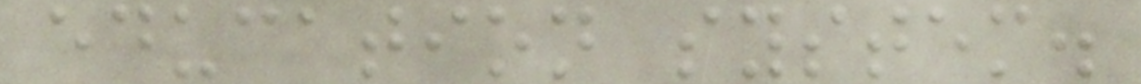education system.
